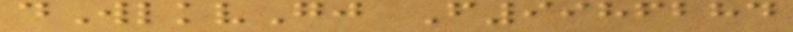dWlkvGj F9986284
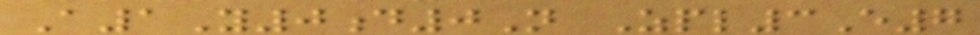A1Y0d0N Zpl3E7
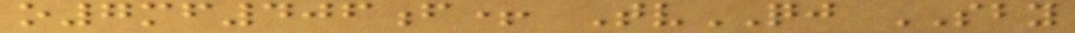o7mf406f+ TvQJ SBY
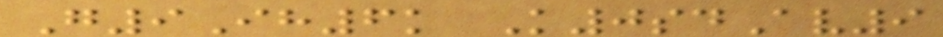G9Ih6k K0sdAv9
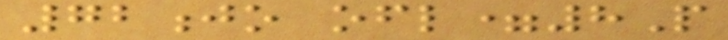72jo ofl=8P
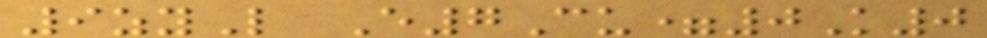9zyL E7Cu=0K0
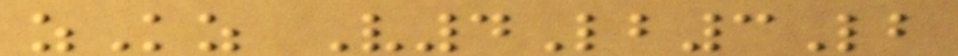zKz V4Lb3Lb
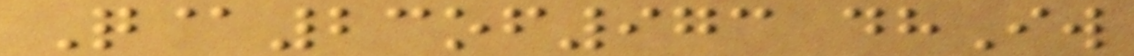Q@23of973 dhIw
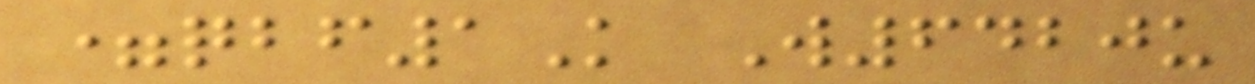=qbf1K W6420u
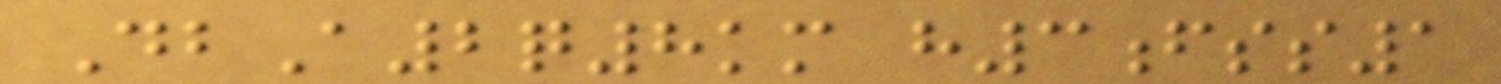DbA2q8km h3fss1
